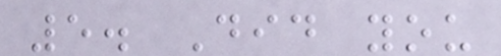5. Did you
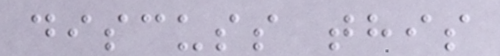discuss this
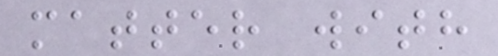matter with
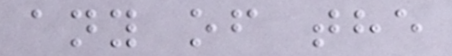any of the
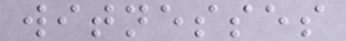witnesses
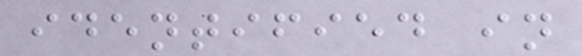identified in
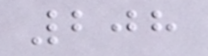208
